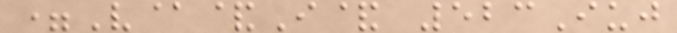=V@&I& 523Iuj
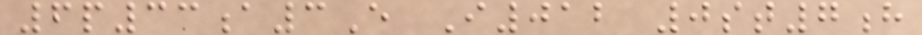6p33a3E I012 0st7h
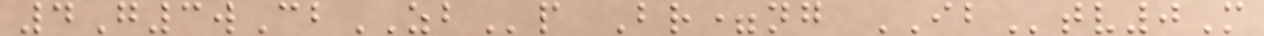4G3wCbZBp Br=ng IBtv0M
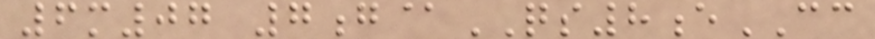6m07 7g@QS8eCC
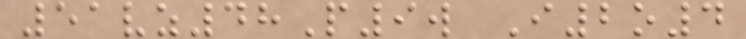51vz48P9w I2o4
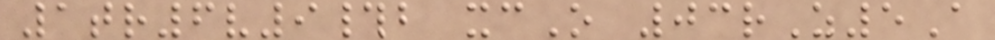1tr6v9#b xcO 03rZ5A
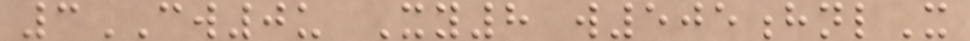3CW0u Xy8 w505hnlX
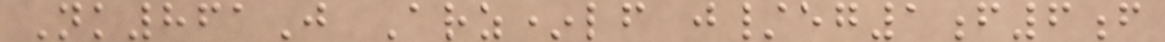Nk861J Arz*lf j/eg1f6f
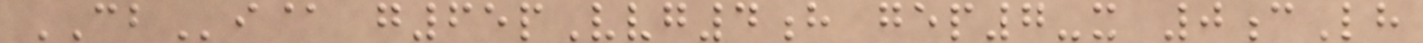CBi@ g65pVvg4h gep7-x 0cLh
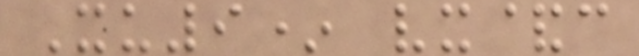Xu9* vx&c
